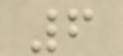6
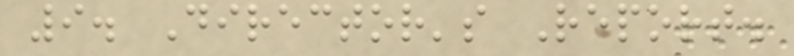9. Director's Report.
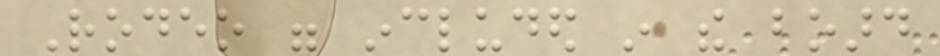Rodeo were included in the board
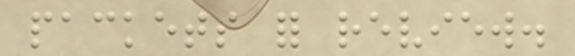packets for review.
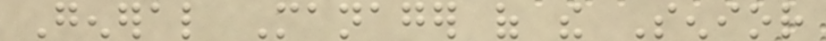General Manager of the Senior
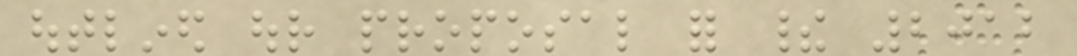outlined our proposal for their 2012
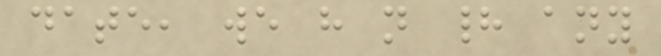date, we have not had any
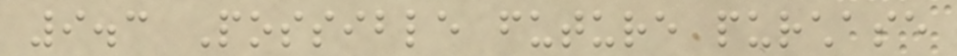9.3 Possible future purchase
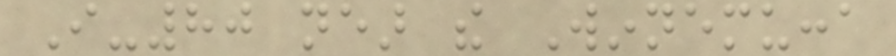I-80 near the Winnemucca
